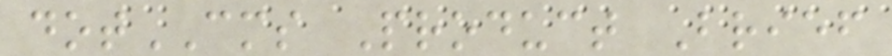dotCMS Product Brief
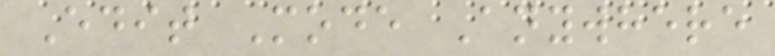Edit Mode Anywhere
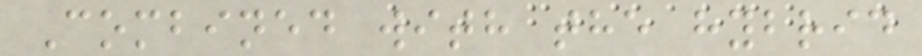Combined with the hybrid
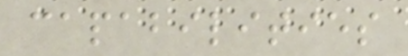capabilities
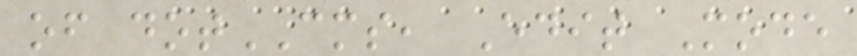of dotCMS, Edit Mode
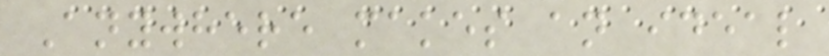Anywhere makes an ideal
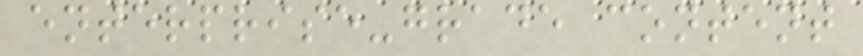enterprise-grade content
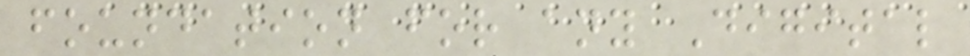foundation for any Digital
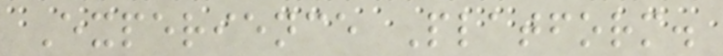Experience Platform.
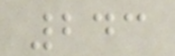243
